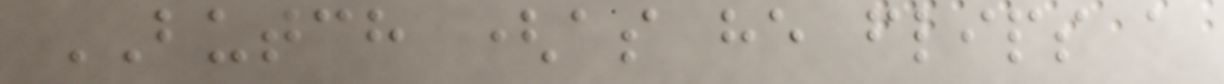BUTCH (as he flips a
